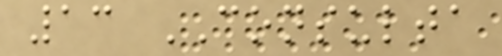13 CONSULTA
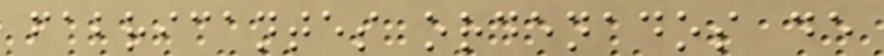fabricantes ordenados de
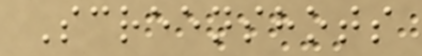Screenshots
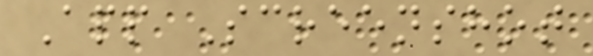App Screenshot
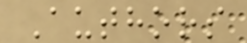Authors
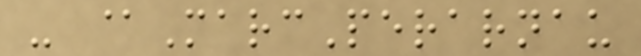- @MarcPerarnau
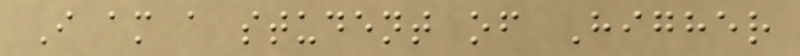I am a student of Higher
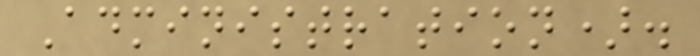Administration).
